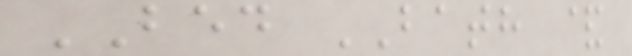BED BATH &
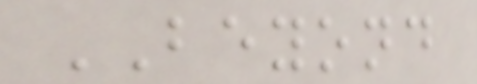BEYOND
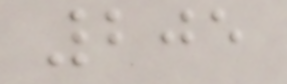205
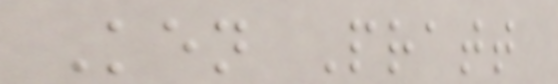Ken Pratt
